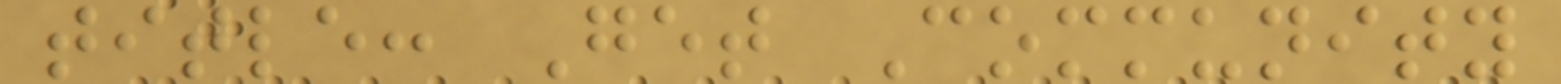title: Get Community
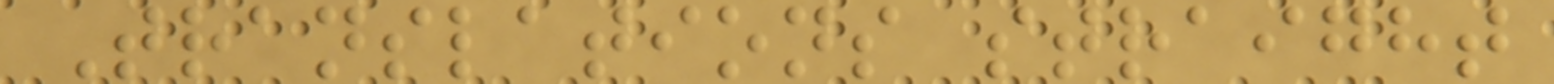Translations straight
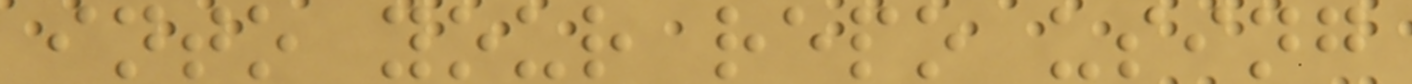into your repo using
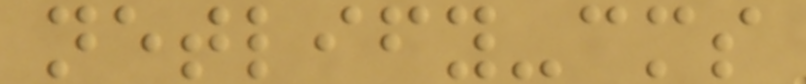netlify-cms
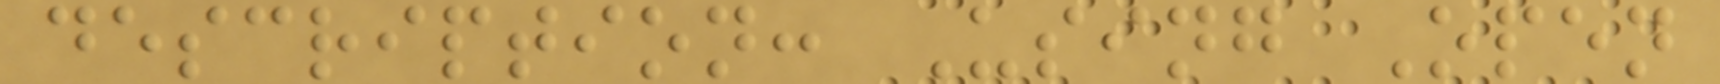description: Using Open
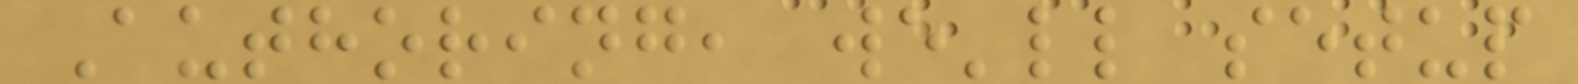Authoring, we'll setup
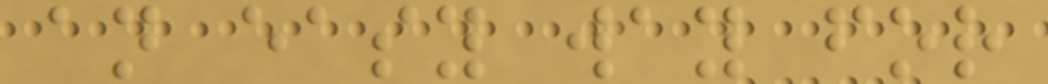an easy way for
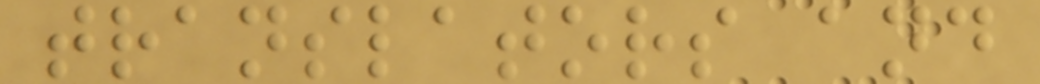translators and
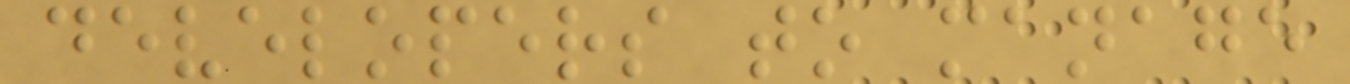developers to manage
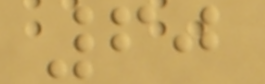60
